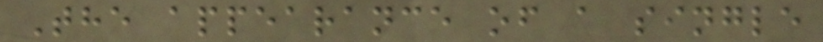The appearance of a single
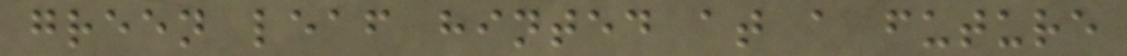green leaf hinted at a future
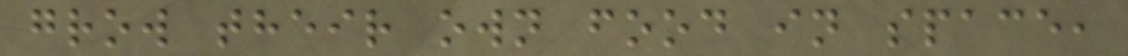grow their own food in space,
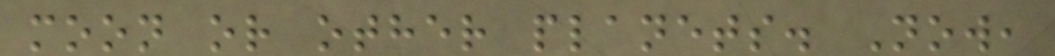moon or other planets. Now,
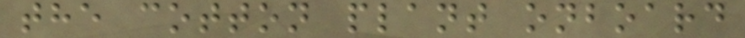the cotton plant onboard
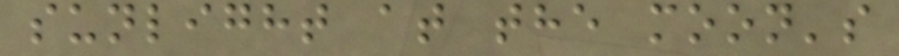sunlight at the moon's
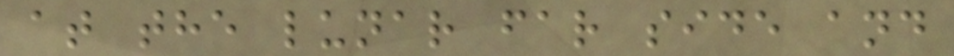at the lunar far side and
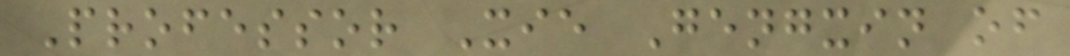Professor Xie Gengxin of
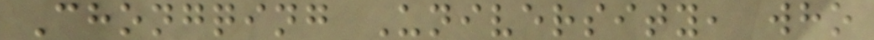Chongqing University, who
